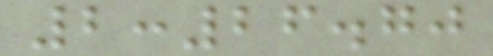2:26.70
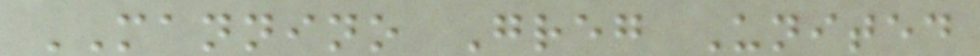MANNINO Greg United
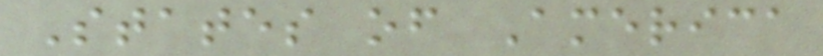States of America
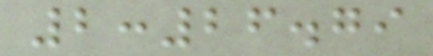2:26.79
